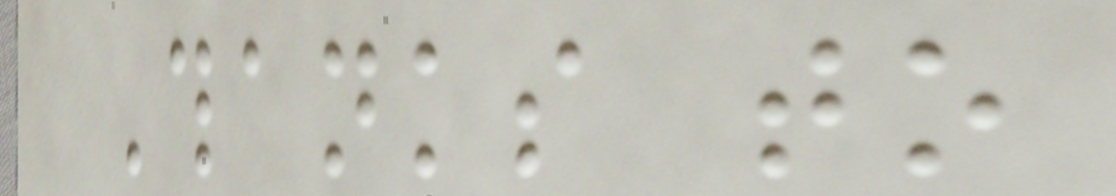Thanks to
